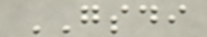GSDI
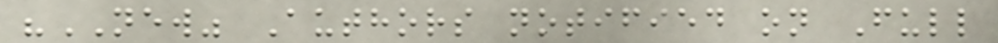"NEW" Authors notified on Full
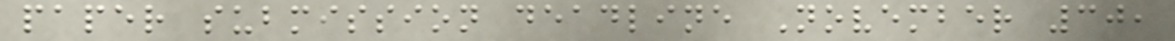paper submission deadline November 30,
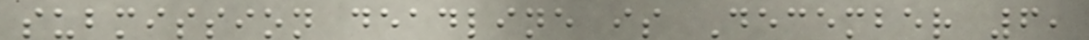submission deadline is December 6,
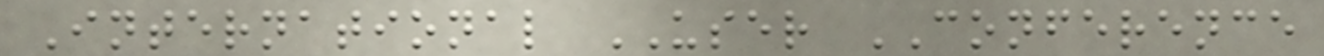International USER CONFERENCE
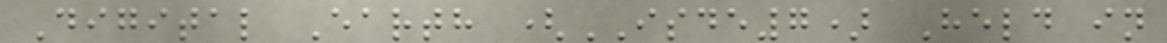Digital Earth (ISDE7) Held in
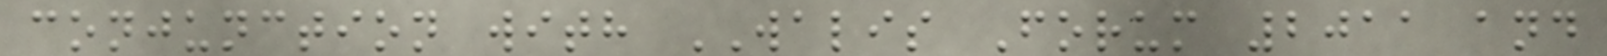conjunction with WALIS Forum 2011 and
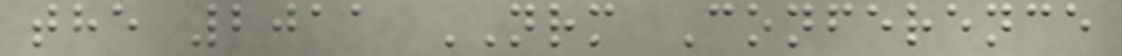the 2011 NRM Conference
